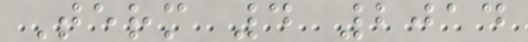Term 4 2014
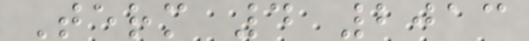Term 4 2013
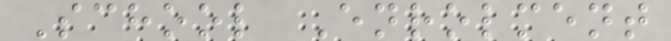School Enrolment
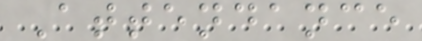Attendance
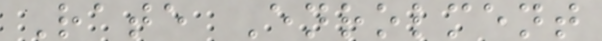Rate Enrolment
